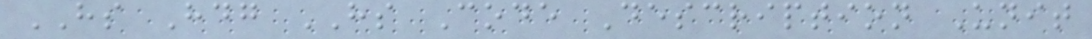HS Hdg HS Code Description Unit
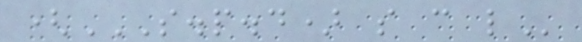(S.P.D) S C L
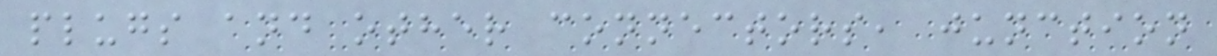plugs and other connectors, junction
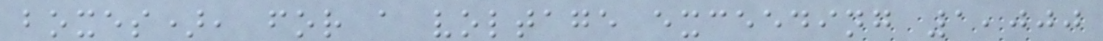boxes), for a voltage exceeding 1,000
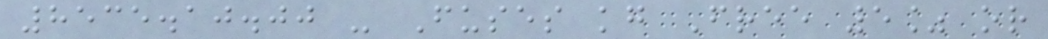8535.10.00 - Fuses kg Free 5% or
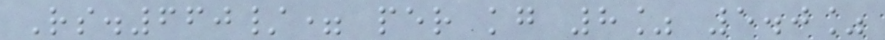Rs.660/= per kg 8% 5.0%
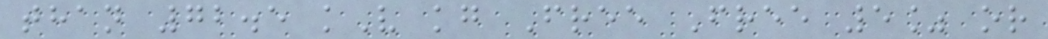than 72.5 kV kg Free Free 5% or
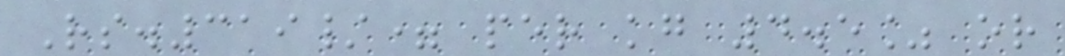Rs.319/= per kg 4.5% or
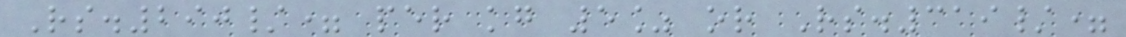Rs.290/= per kg 5% or Rs.319/=
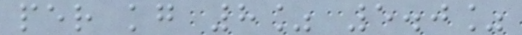per kg 8% 5.0%
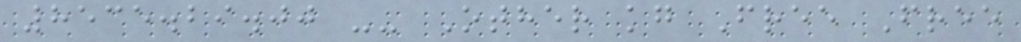8535.29.00 -- Other kg Free Free
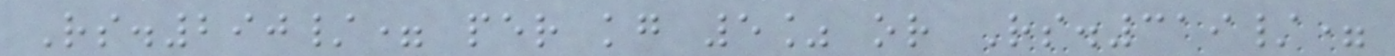Rs.290/= per kg 5% or Rs.319/=
